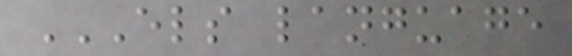ELS LANGUAGE
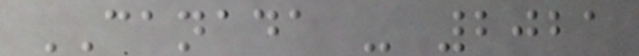CANADA - 2021
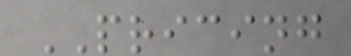PRICING
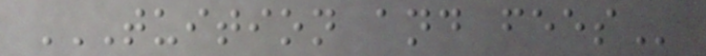TUITION AND FEES
